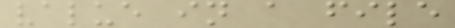value in a file
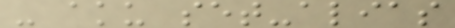- aku set-alias
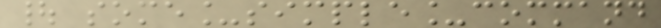| some_simple_command
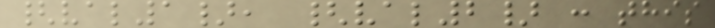{val1}, {val2} : this
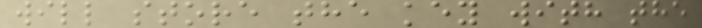will store the key with the
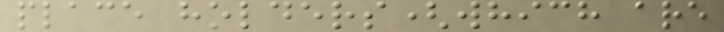place holders(which are
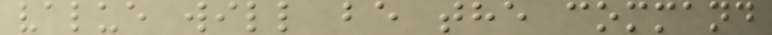value will be the command
